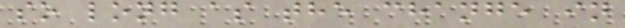so long as the change in
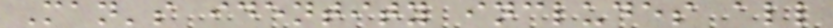Man's identity includes all
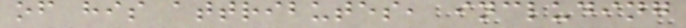of his attributes, including
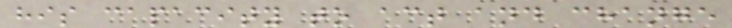his capacity to act and change
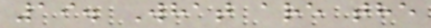19. What are the
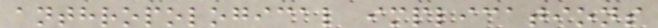anthropological implications
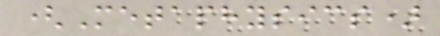(Metaphysics)
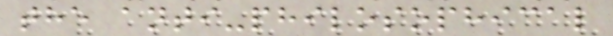the anti-philosophical
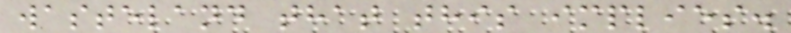wasteland that this implies.
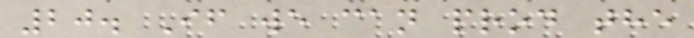20. If we can prod the
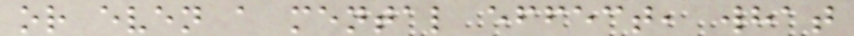or even a mental effect, what
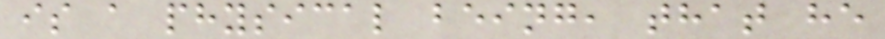is a physical being, that he
